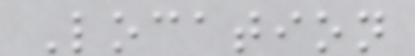Location
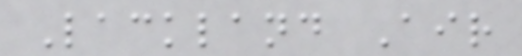Lackland Air
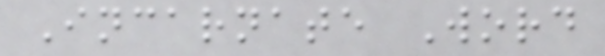Incarnate Word
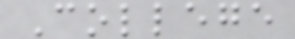College
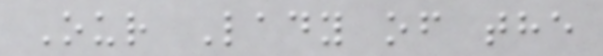Our Lady of the
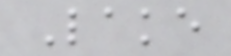Lake
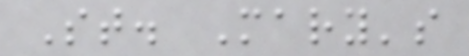St. Mary's
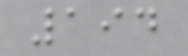194
